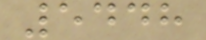5448
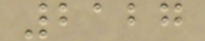2127
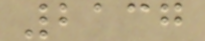2137
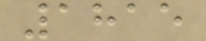1815
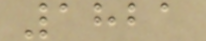1821
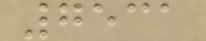7531
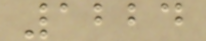1224
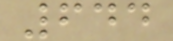644
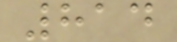814
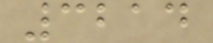3214
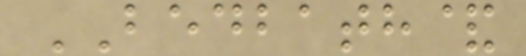BEDBATH&
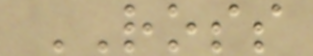ROSS
